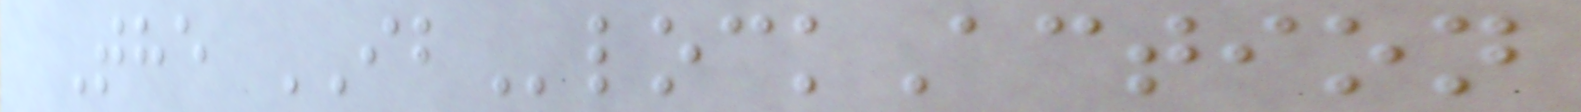The IBlockAction
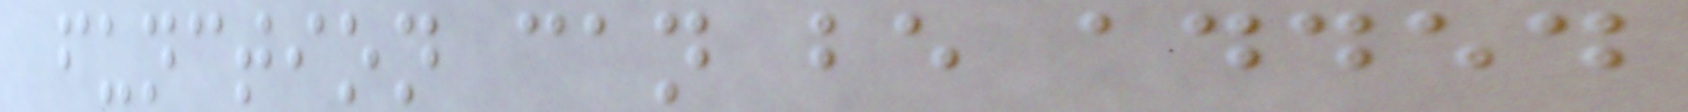function can be added
